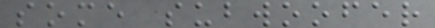some subwoofer
